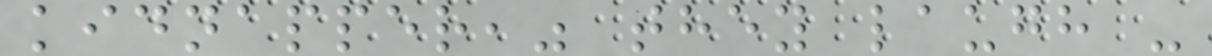kidnapper," they laugh -
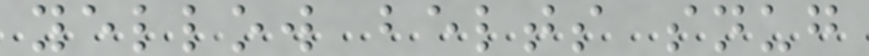yellow belts snug
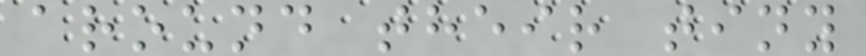around their tiny
